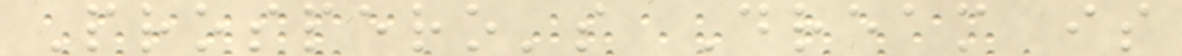Prospero's Dream is
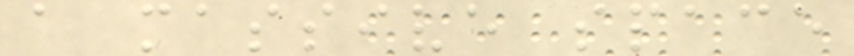a massive space
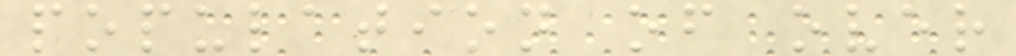population of over
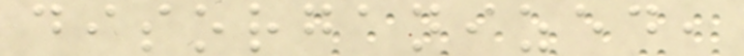disorganized,
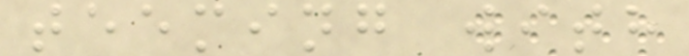teeming with
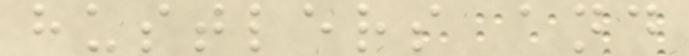hustlers and
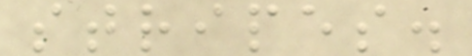stripes.
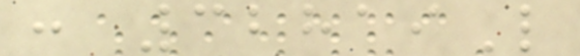: 32819L
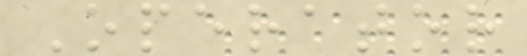Operator
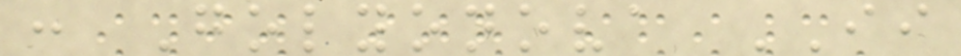: Golyonova II
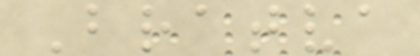Bratva
